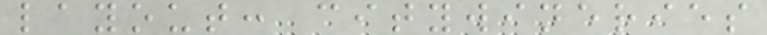layout: citywineries
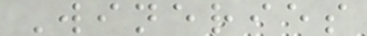Wineries
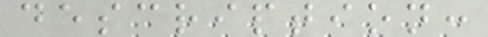description:
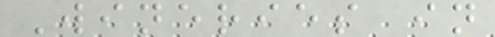Wineries in
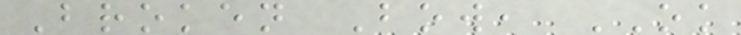Broken Bow, OK
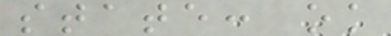state: ok
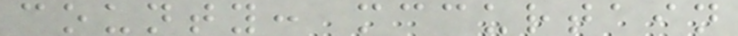county: mccurtain
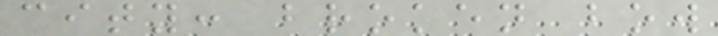city: broken bow
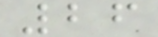26
